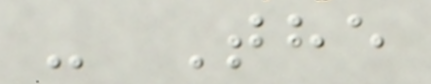- The
